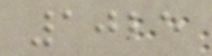1025
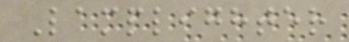Lamplighter
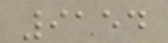9154
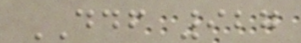DDF 927
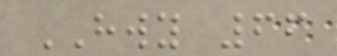HWY 66
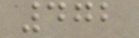472
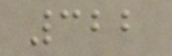322
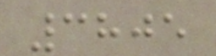3805
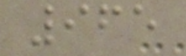965
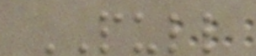PULL
